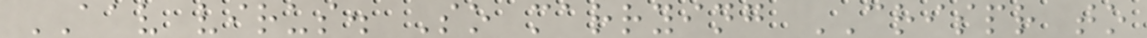AAV virus. So marrying CRISPR to
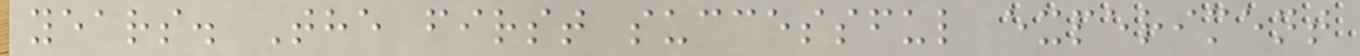years. The first successful experiment
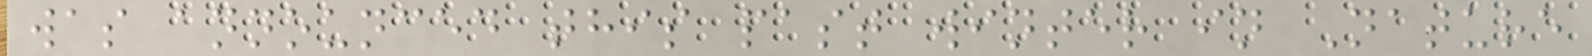was announced this past winter in Nature
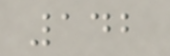142
